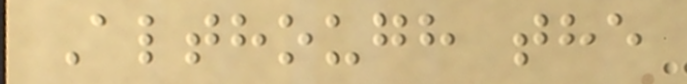Although the
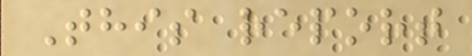This report
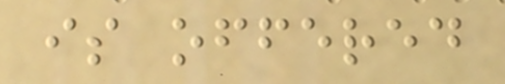is offered
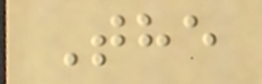The
